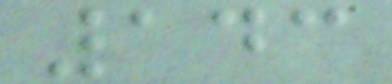143
